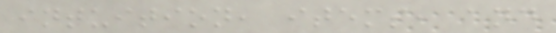intuition, items, and
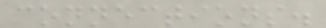connections.
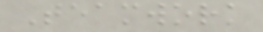Teamwork
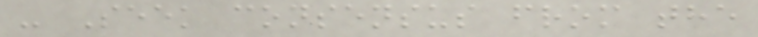- Seek consensus from the
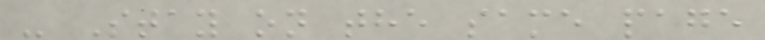- Stay on the same page
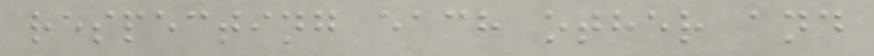respecting each other and
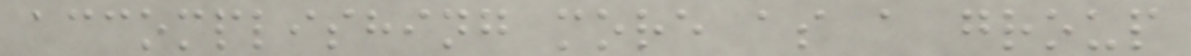accomplishing more as a group
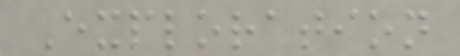Exploration
